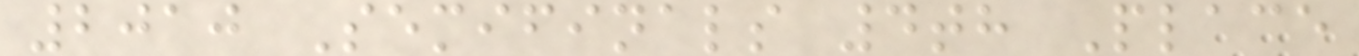2010 Semifinals 4th Place
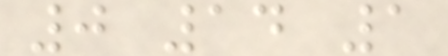0 14 1
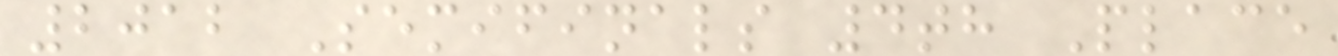2012 Semifinals 4th Place
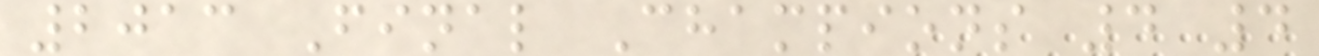2013 Final Champions 4 4
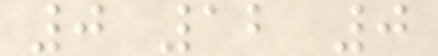0 12 0
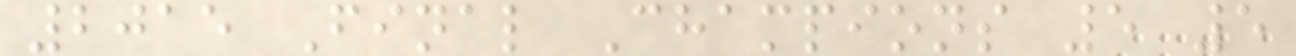2015 Final Champions 5 5
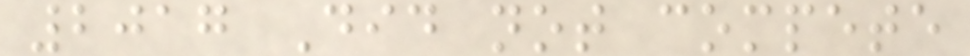2017 Did not compete
